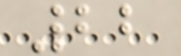22
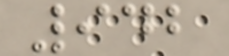942
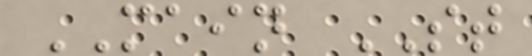MAIN ST
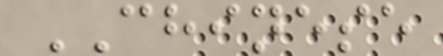CHINESE
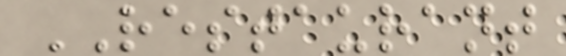RESTAURANT
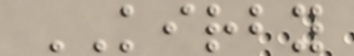KIRBY
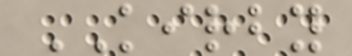KIRBY
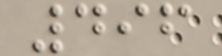496
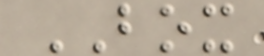BOX
